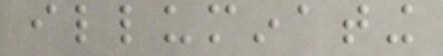illuminating
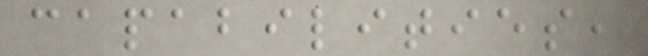capabilities,
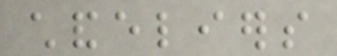chandeliers
